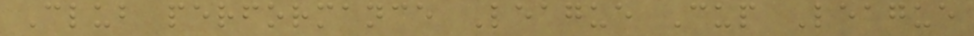Club performance League Cup League
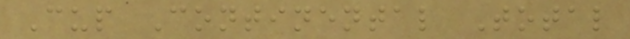Cup Continental Total
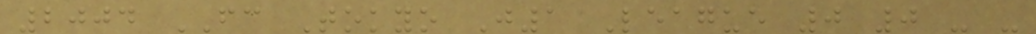2004 FC Tokyo J1 League 0 0 - -
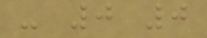- 0 0
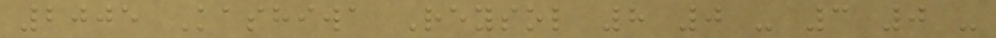2005 Kashiwa Reysol 8 0 - 3 0 -
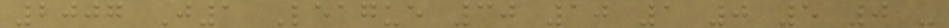2007 J1 League 30 10 1 0 5 0 -
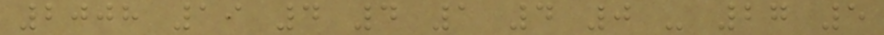2008 19 4 4 1 4 0 - 27 5
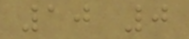10 0
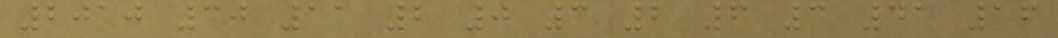2010 30 11 2 0 3 2 6 3 41 16
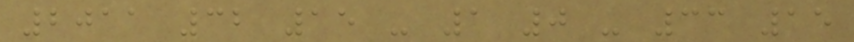2011 32 15 - 1 0 - 33 15
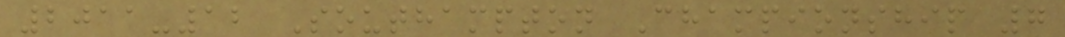2011-12 Southampton Championship 7
